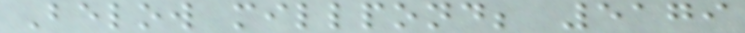Below millpond; 5179
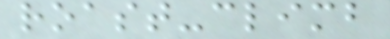roast-climb
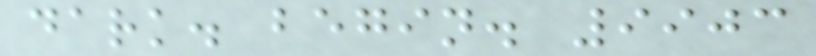dark. begin. 9903
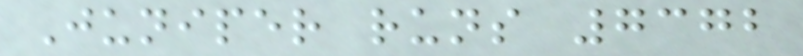Juniper runs 7372
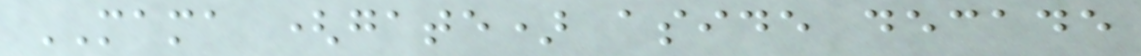MAMA (gate) aside decade
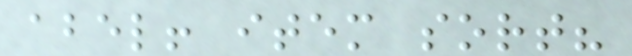abel! item sort?
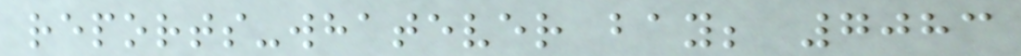reports-whatever bay; 7083
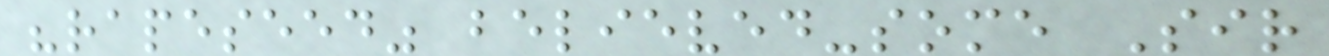"rapeseed" believed-some Sir
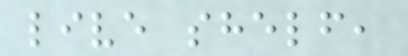live shelf,
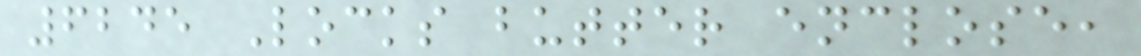6245 Locks butter enclose,
